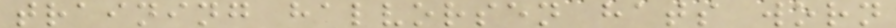training halvorsen hats worn
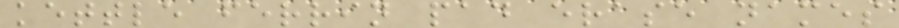kettle ferrin pad erase names
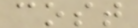cost
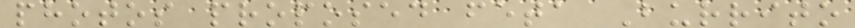photos proposed feta Burrito
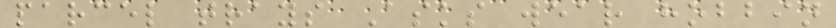parcel trays Asks wear hobbin
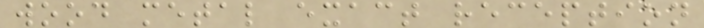wood metal exact reception
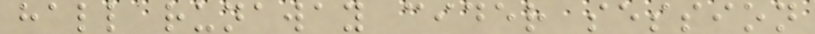hall runaway cider session
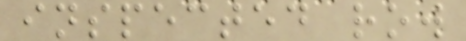inspected row
